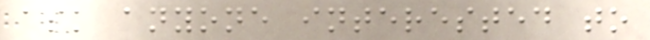ask anyone interested to
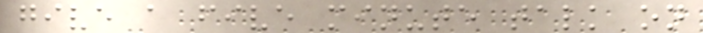give a five minute talk on
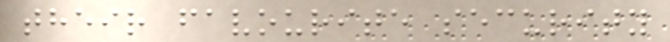their favourite security
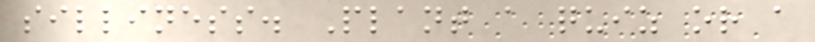silliness. Plant a quiz or a
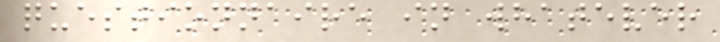questionnaire in whatever
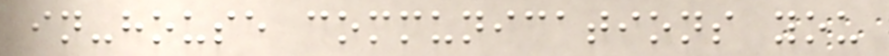in-house communications you
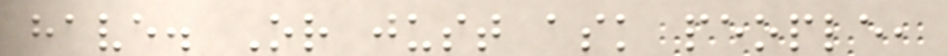have. Or just ask people,
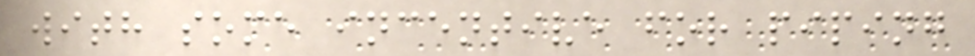with some incentive for piping
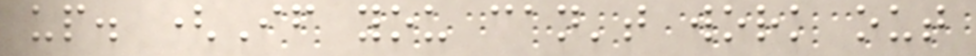up. (If you can't work out
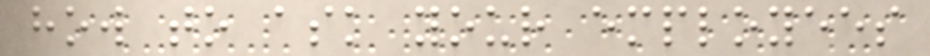how to ask your employees
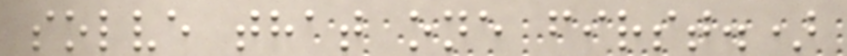solve that one first.)
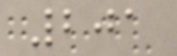201
